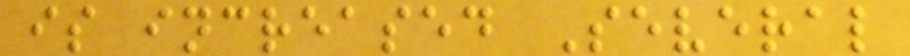is increased Several
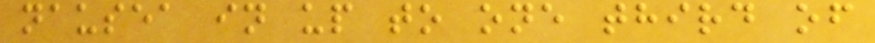nausea in up to one third of
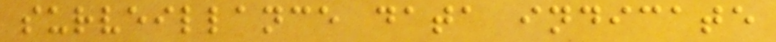surveillance data indicate
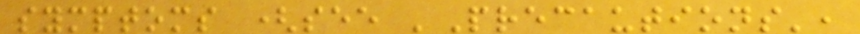symptoms (see 'Precautions',
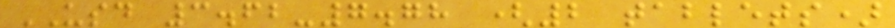USD 3.62-7.78 (2 tablets)
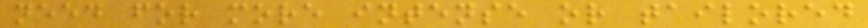need for more intense or tailored
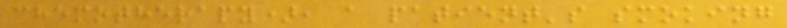chemotherapy), a patient's smoking
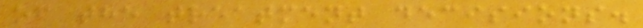of the treatment decisions.
